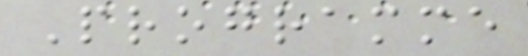Programme
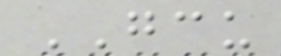GCU
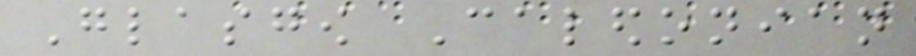Glasgow Caledonian
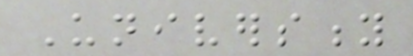University
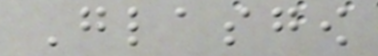Glasgow
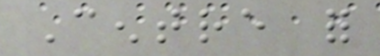Centre for
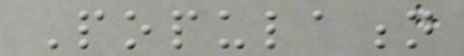Population
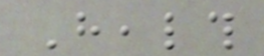Health
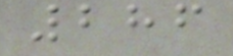286
